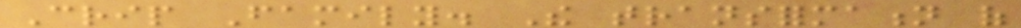Crip Family. The transformation of
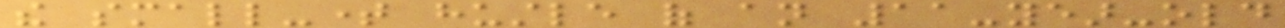the small-time hustle of an 11-year-old
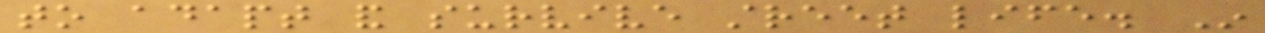to adapt and survive street life. In
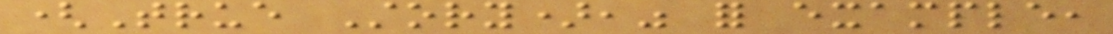(True Story)," for example,
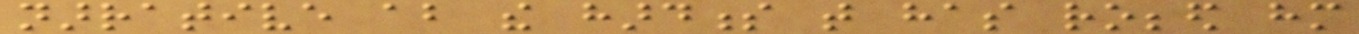narrative about the hardness that has robbed him
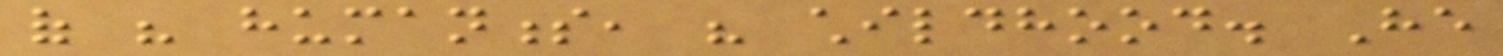of his humanness, his childhood. He
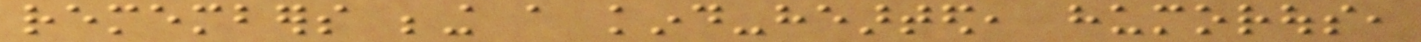remembers being a kind-hearted, humorous,
